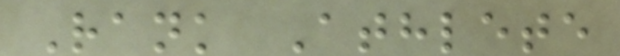Rank Athlete
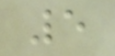5
